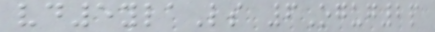vd5ylaLs 6Ogug2p
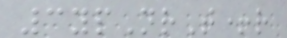3ypNrT+r
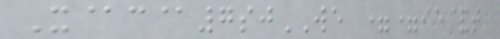X@c@7sjWE ==ie&t
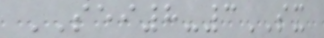SEI8-3SX
